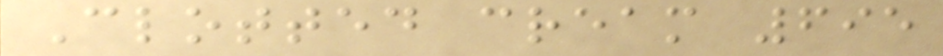Clotted cream 695
